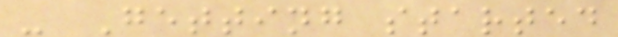- Getting started
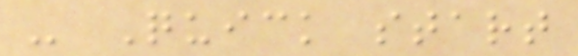- Quick start
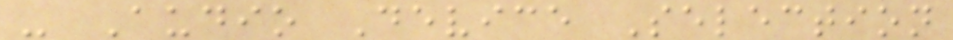- Audio Device Selection
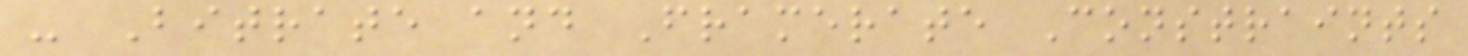- Bitrate and Framerate Constraints
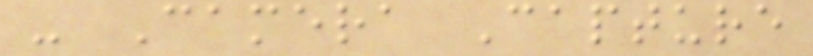- Camera Capture
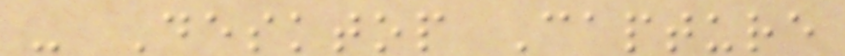- Desktop Capture
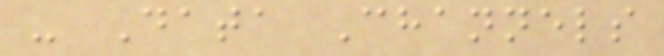- Data Channels
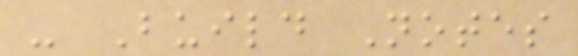- Build Notes
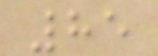85
